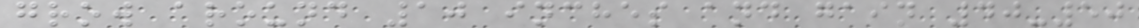grow around 10 inches and gain 40-50
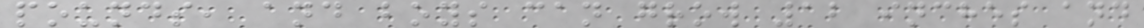pounds, and boys can grow 12 inches and
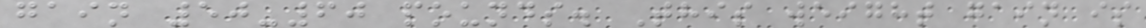gain 50-60 pounds. This weight gain is
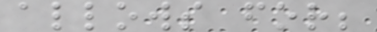allows for;
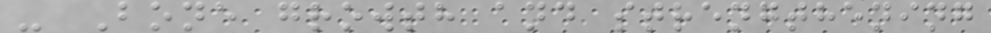- Bone growth and strengthening
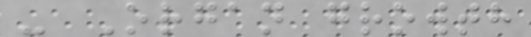- Organ growth
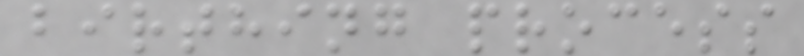birthing process
